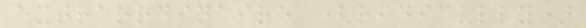extraordinaire (ridicully)
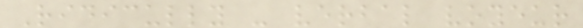Ridicully - verbal voyeur
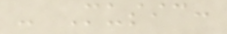- Music:
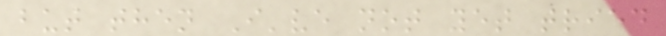but then I've not yet tried
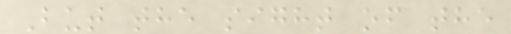But the sight of the
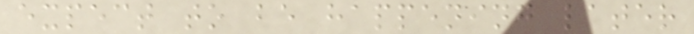expect to be happening later
